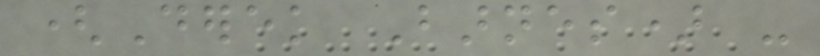(Derek Barnes) -
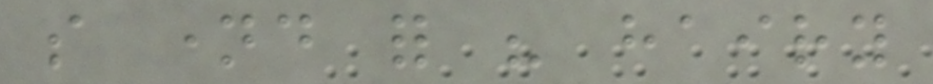so named for his hairy
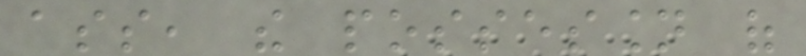ass, the possession of
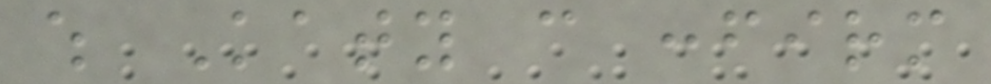which Katy can confirm
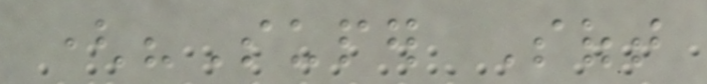("Super Soft
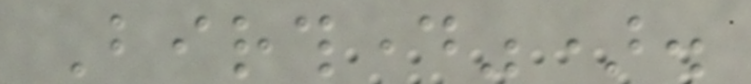Birthday").
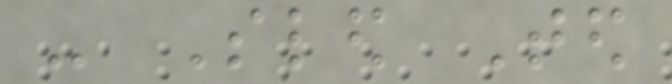- Sled Ted
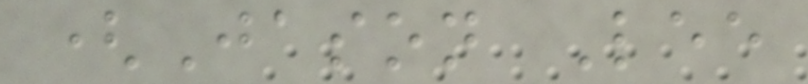(Jason Lee
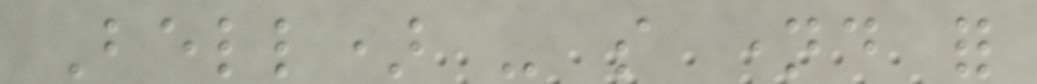Bell) - so named for
